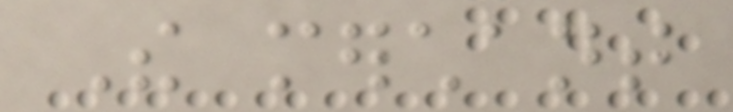The merchant
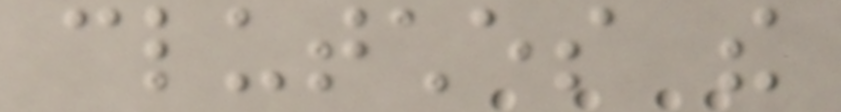clutches the
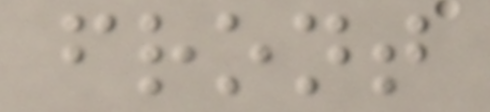front
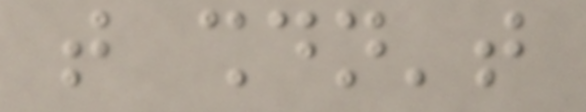that shouldn't
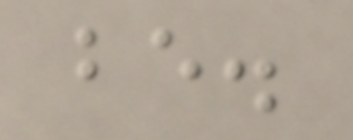be.
